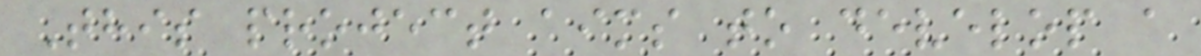This project aims to develop a
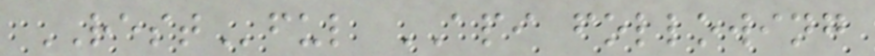RESTful API following
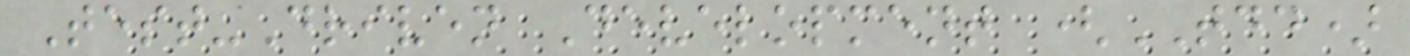Test-Driven Development (TDD)
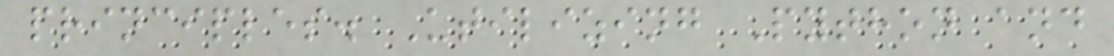principles. Utilizing Python and
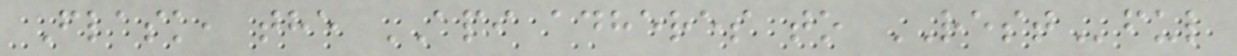Flask, the API adheres to RESTful
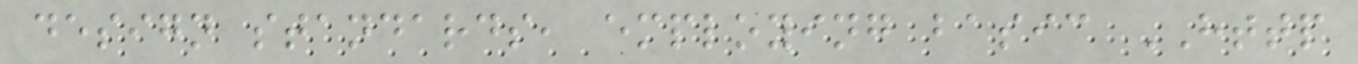design standards, employing basic HTTP
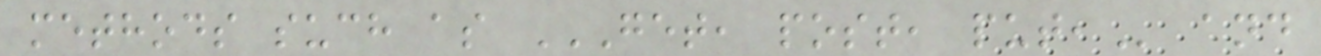methods such as GET, POST, PUT, and
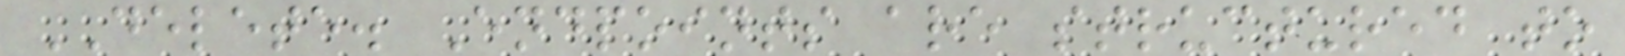DELETE. Endpoints are structured to
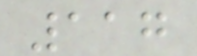117
